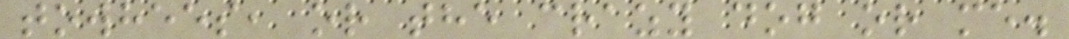towhees, or the crazy dog or me.
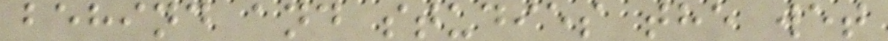behind and studies the wet
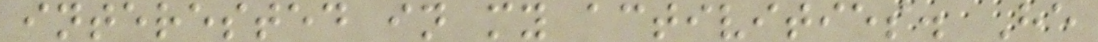interested in my activities. He
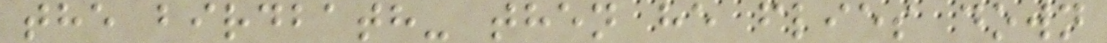the birdbath- then he flies down
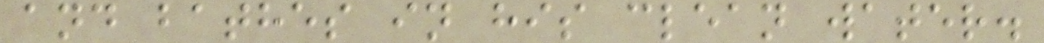and bathes in his clean water.
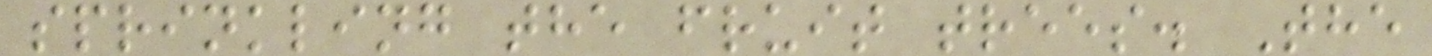sprinkling the fruit trees. The
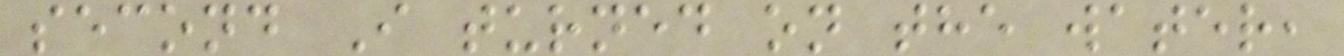second I turned on the water,
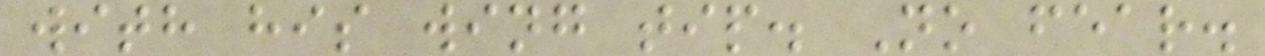with his wing tip. No fear.
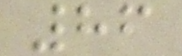86
